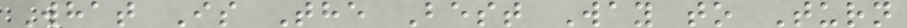What Is The Best Way to Turn
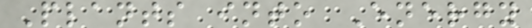Plants into Energy
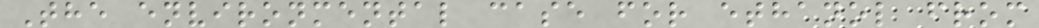The environmental case for ethanol from
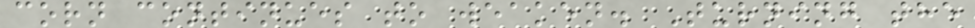corn continues to weaken. Turning the
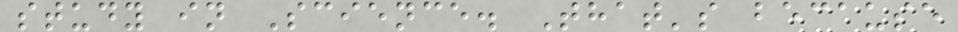study in Science. That's because
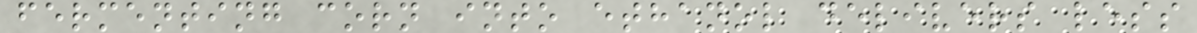fermenting corn into ethanol delivers less
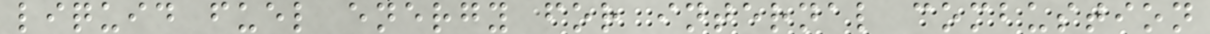liquid fuel energy for internal combustion
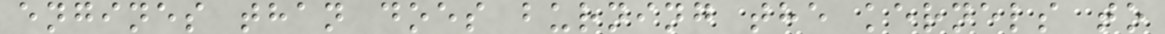engines than does burning the kernels to
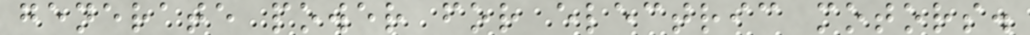generate power for electric motors.
